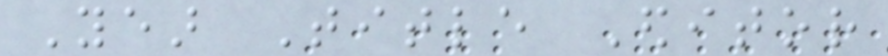Year Title Editor
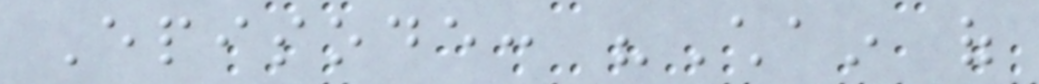Episode: "Chain of
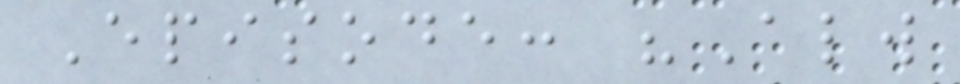Episode: "Always
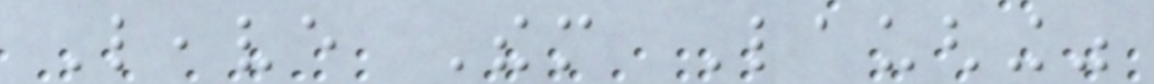Leave Them Laughing"
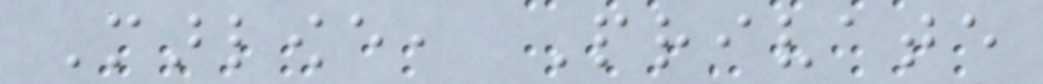Marlowe, Private
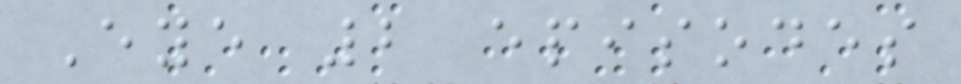Eye 2 episodes
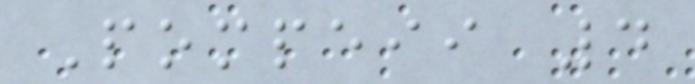Pompeii 4
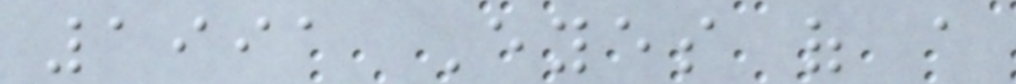1991 Eyes of a
